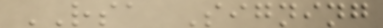RSA Signing
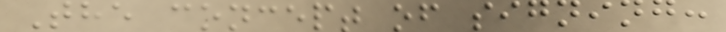The concept of signing:
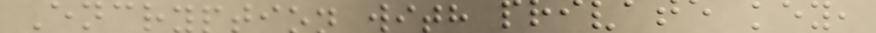Encryption with private key,
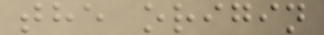the origin
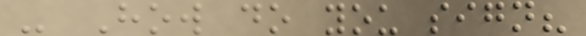- How do you sign?
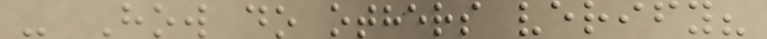- How do others verify?
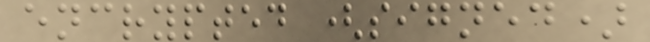encrypted (signed)
